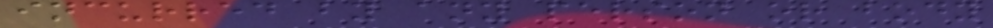incurred by any person or body
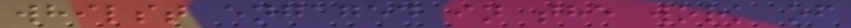whilst engaged in the work of
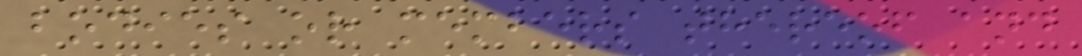bodies or members thereof and
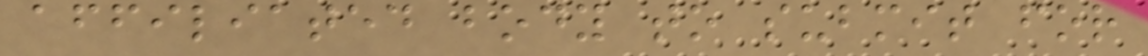affiliated body to submit for
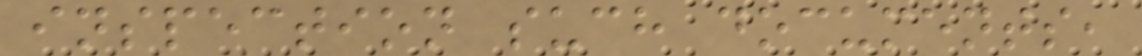inspection such documents,
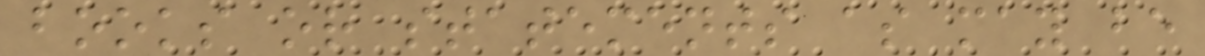books or statements as may be
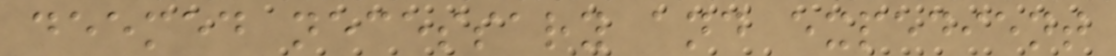deemed necessary and expedient
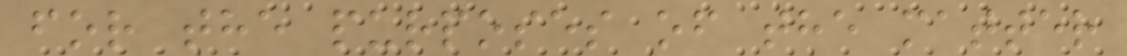for the purposes of the matter
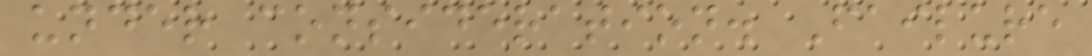under consideration. Failure
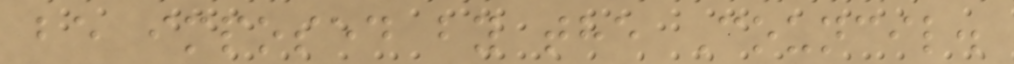be imposed by the Council.
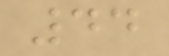44
